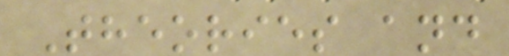Theories and
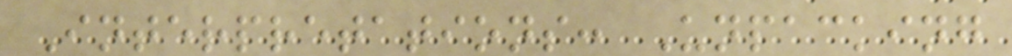Interpretations: Unpacking
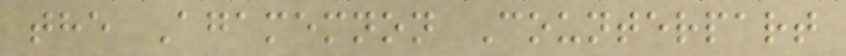the Agamemnon Counterpart
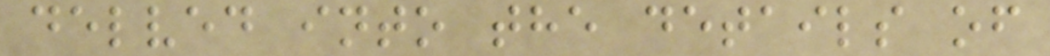delved into the details of
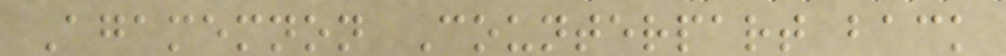Agamemnon Counterpart back
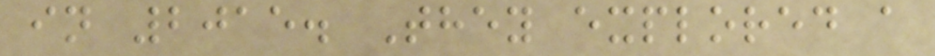in 2015. They explored a
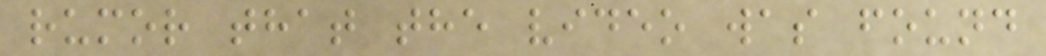rumor that the video was found
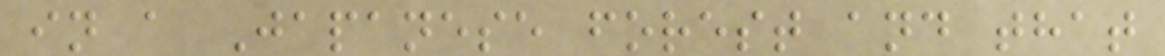in a Japanese forest and that
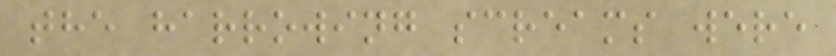the harrowing screams were
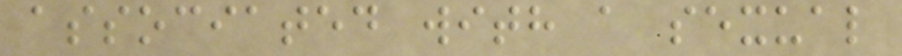associated with a sexual
